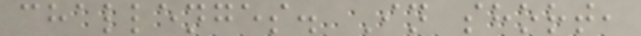challenges. In short,
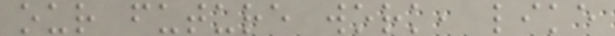our future work, like
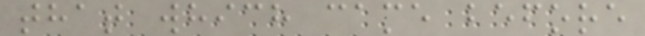that which came before
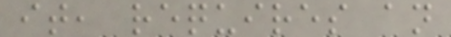it, requires an
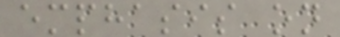emphasis on
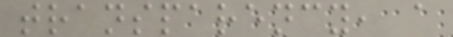transparency, a
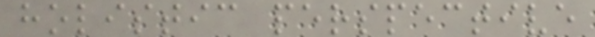holistic perspective
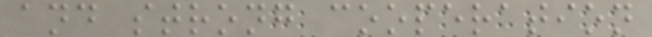and strong cooperation
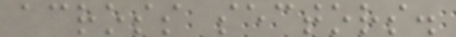across sectors.
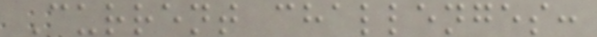Current challenges:
